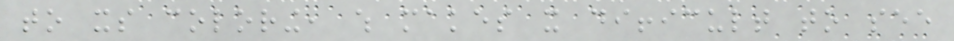to its coloring, which makes it difficult to see
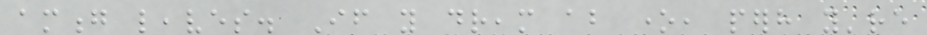among leaves. If you dream about one, perhaps you're
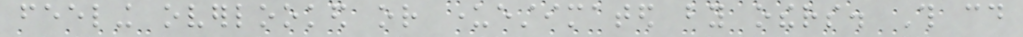feeling overlooked or underestimated by others. This could
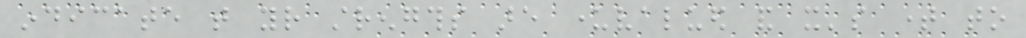indicate that your strengths are undervalued and it's time to
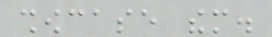showcase them.
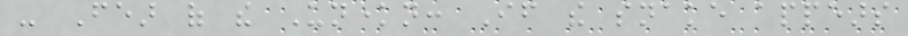- Fear of the Unknown: If the snake appears
